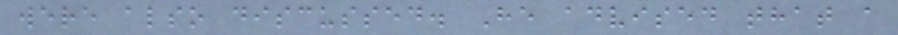were also discussed. He advised that a
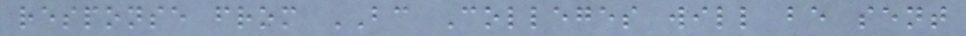response from BC Colleges will be sent
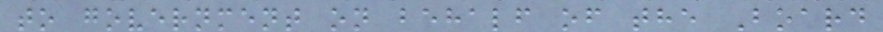to government on behalf of the Board
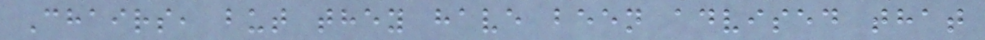Chairs, but they have been advised that
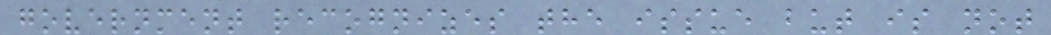government recognizes the issue but is not
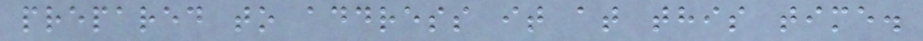prepared to address it at this time.
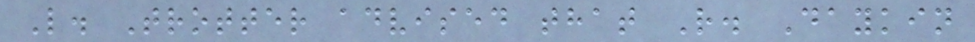L. Trotter advised that R. Daykin
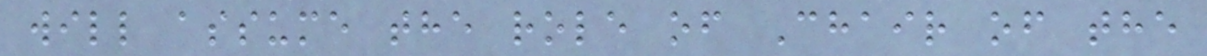will assume the role of Chair of the
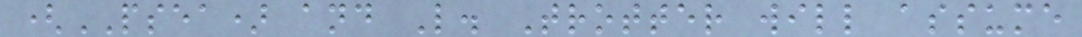(PSEA) and L. Trotter will assume
